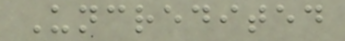Uncredited
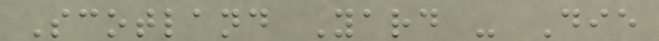Scotland Yard - Die
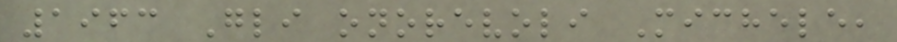1963 Gli onorevoli Michele,
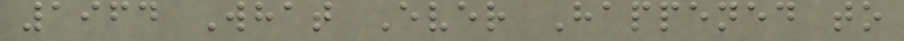1964 What Ever Happened to
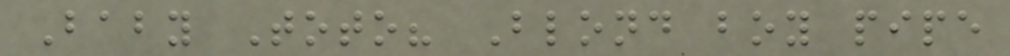Baby Toto? Blond boy pipe
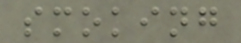smoking
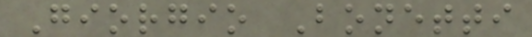Giorgio Bonetti
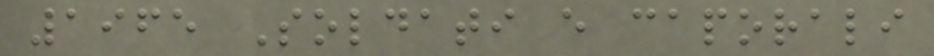1965 Soldati e caporali
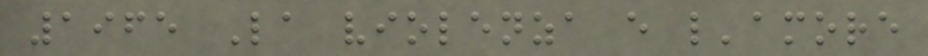1965 La violenza e l'amore
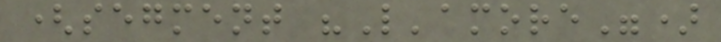(segment "L'amore")
